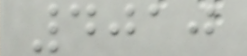4010
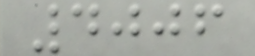4006
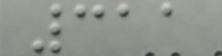311
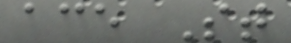ace St
